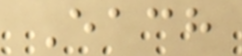Each
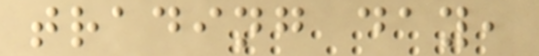trading day,
